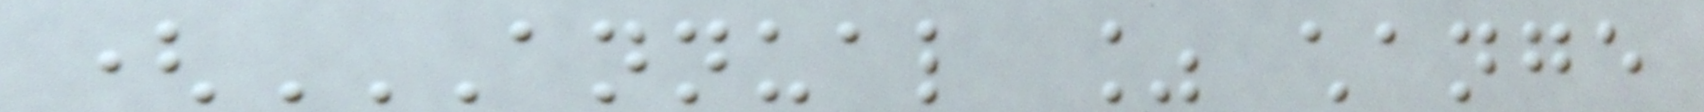(ANNUAL % CHANGE
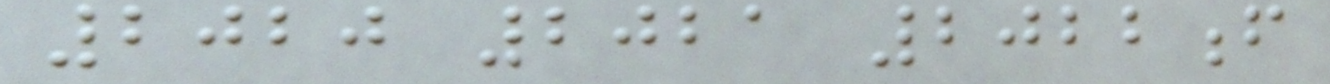2020 2021 2022f
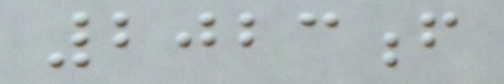2023f
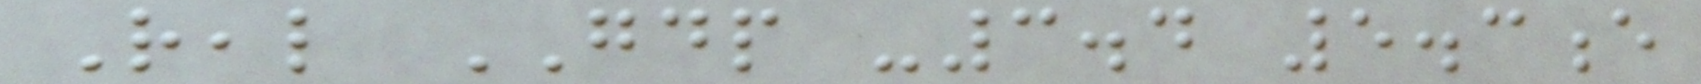Real GDP -3.4 5.3e
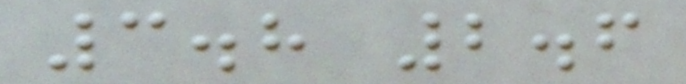3.8 2.6
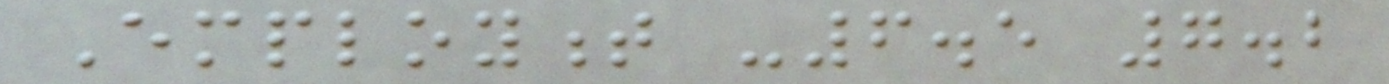Employment -6.5 7.2
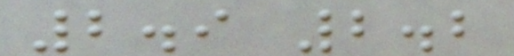2.9 2.2
